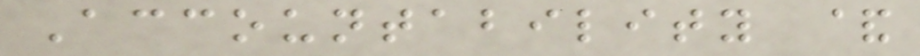Accountability &
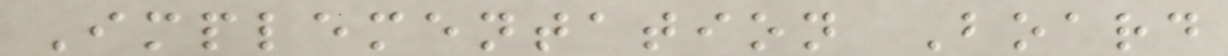Implementation Board
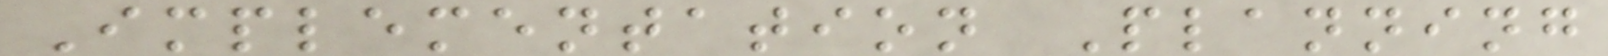Implementation Planning
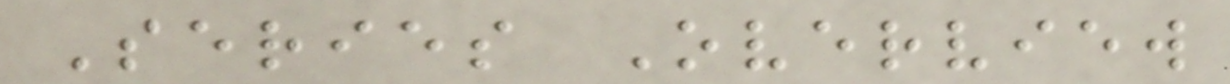Series Overview
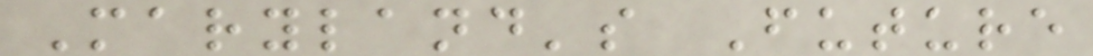Maryland's Future
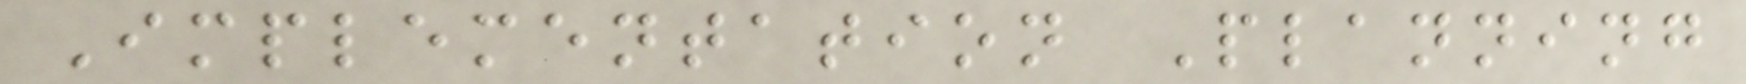Implementation Planning
